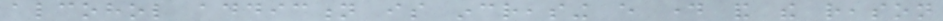alcohol addiction is increasing every day and the reason
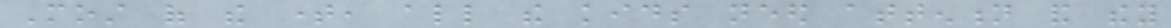Most of the time, all the kids need attention and they
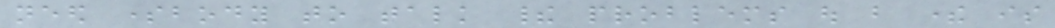need somebody to talk their problems out but there is
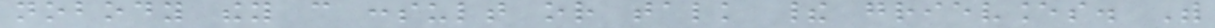nobody they can consult or talk their grievances. With
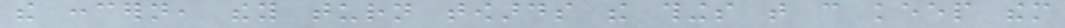the concern, they turn towards the things that can keep them
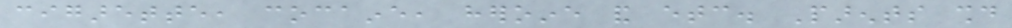cigarette, cocaine, heroine and etc. Parents should
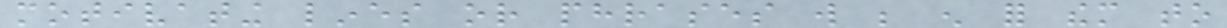motivating lines or phrases will be enough for them to
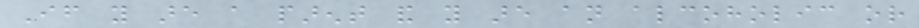If you are a parent and you are an alcoholic or
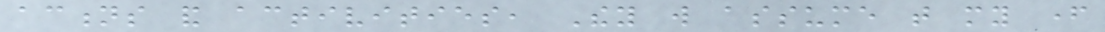actions and activities, They will assume that my father
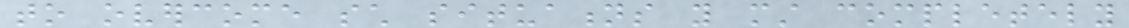to overcome such situations you must completely
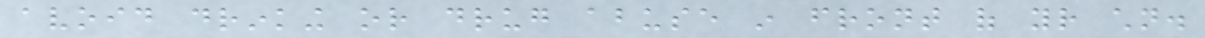avoid drinking or drug abuse in front of your children.
